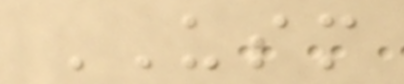USM
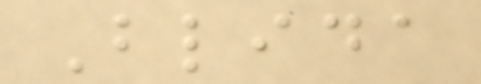Blida
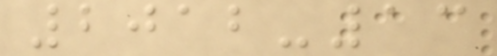2012-13
